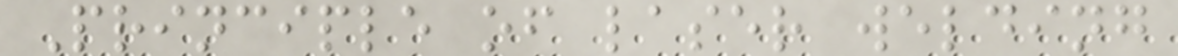Principle of laser welding
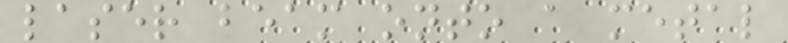laser beam onto a metal
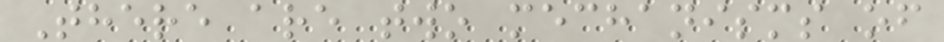There are two mechanisms of
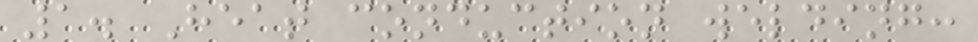1. Heat conduction welding:
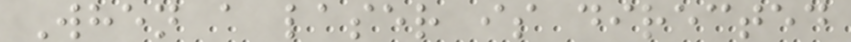When a laser is directed
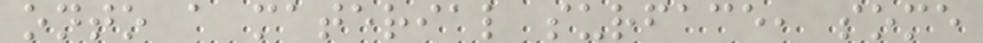onto a material surface, some
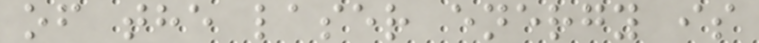of the laser energy is
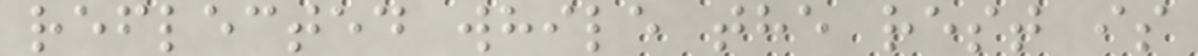reflected while the rest is
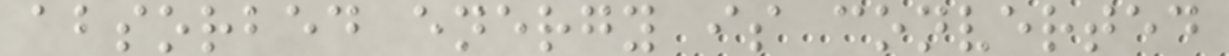absorbed energy is converted
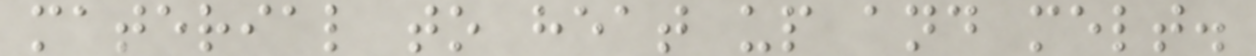material to heat up and melt.
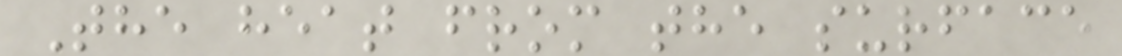The heat from the surface
